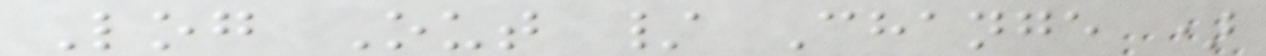Log Out / Change )
